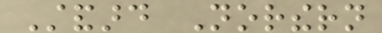Standard Northern
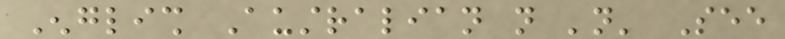English Australian not 'not' See
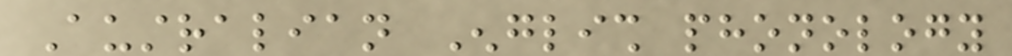Australian English phonology
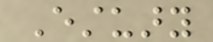Estuary
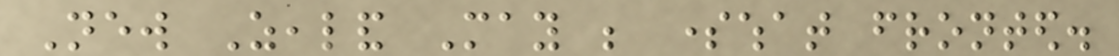New Zealand May be somewhat fronted.
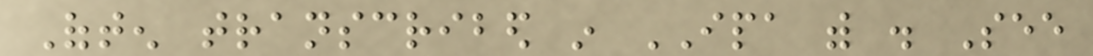Often transcribed in IPA with . See
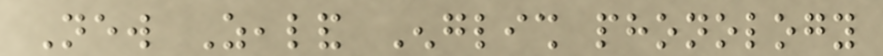New Zealand English phonology
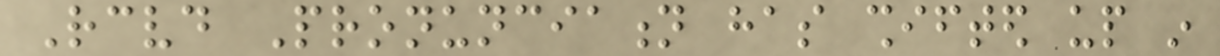Received Pronunciation has shifted up in
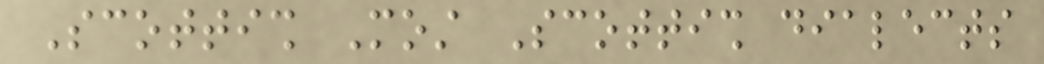Scottish Most Scottish dialects
